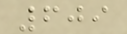609
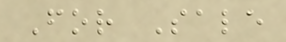For Sale
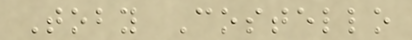Toby Costello
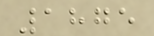1875
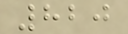820
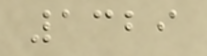1329
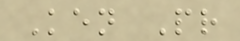Ken Pr
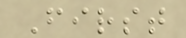First
